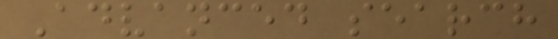Advanced search
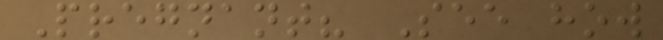Pregnant? See how
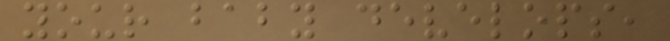your baby develops,
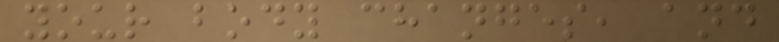your body changes, and
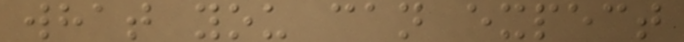what you can expect
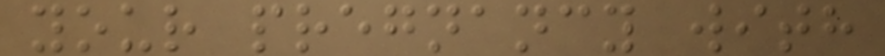your pregnancy with
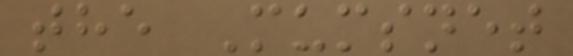the Mumsnet
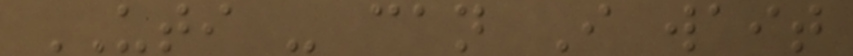UTI - can I wait
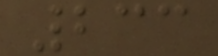233
